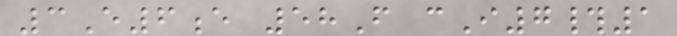3E6e 58F cI7#1
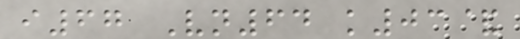i67 Vn64 k03&
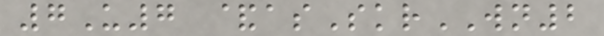7U7 &asSkrWN2
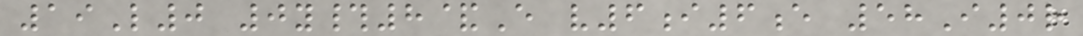19L0 0y#8&E v6i6e 58I0r
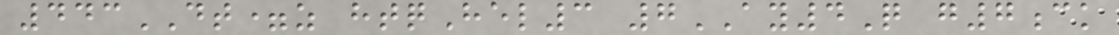443DT=z htqHel3 7AY4Q g7ck
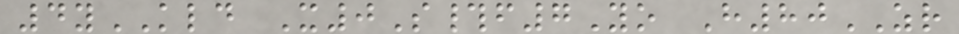4yKLD X0S#f7Yo H80ZR
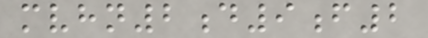mvhn2d9f2
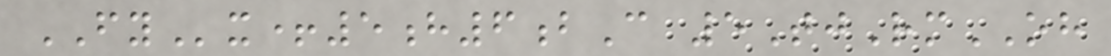FYx+5h6bC 5TjRmOH
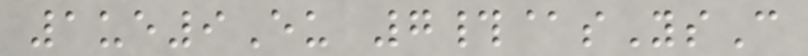1ue9Eu 7#@sYsC
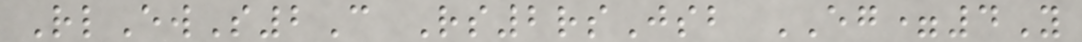RlEwS2C Rs2rsJsb EG=4Y
